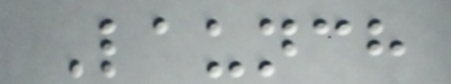Launch
